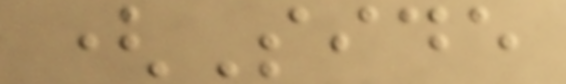(Side
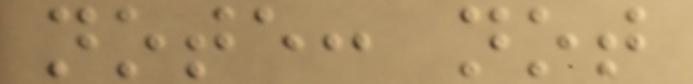note: not
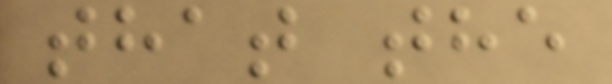that the
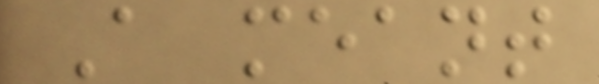A meant
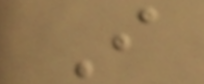I
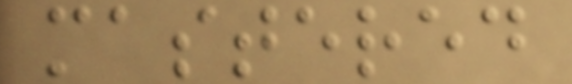mastered
